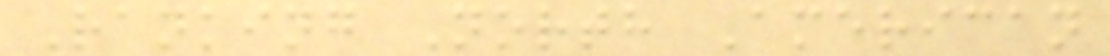Ranking North American
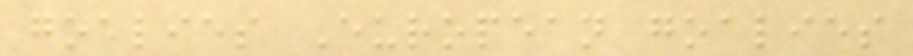goalies European goalies
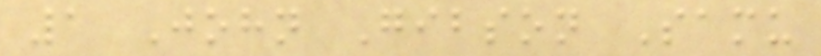1 John Gibson Samu
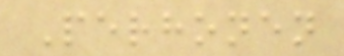Perhonen
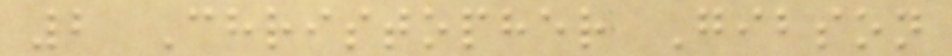2 Christopher Gibson
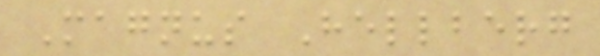Magnus Hellberg
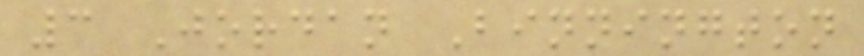3 Jordan Binnington
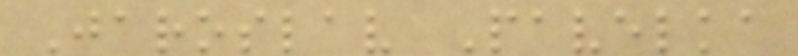Jaroslav Pavelka
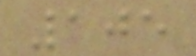105
